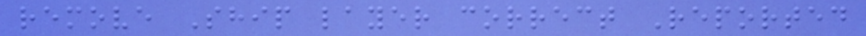remove Ship layer correct Reported
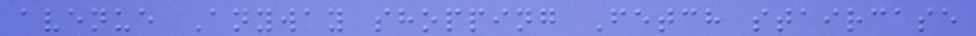avenue Anyway shopping Fetch staircase
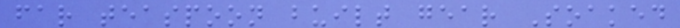far teaspoon built gear Soaked
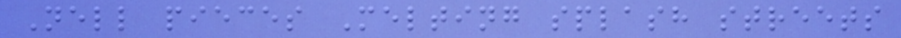Nell pieces Melting splash streets
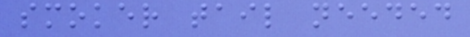smoker tail needed
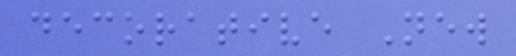decorative New
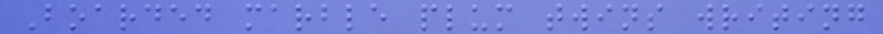Boarded marble plum twins writing
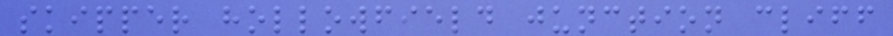skipper hollowfield junction cliff
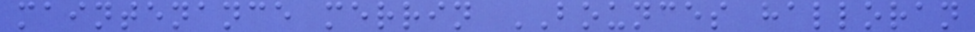maintenance merrin BOUNCES halloran
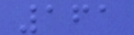161
